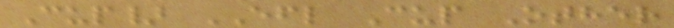Cup} EFL Cup Other
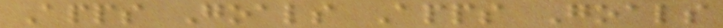Apps Goals Apps Goals
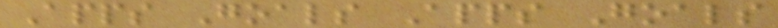Apps Goals Apps Goals
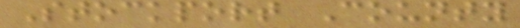Stockport County
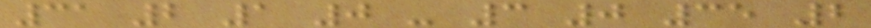31 2 1 0 - 3 0 35 2
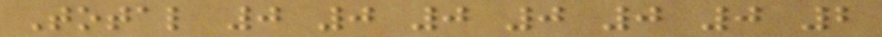Total 0 0 0 0 0 0 2
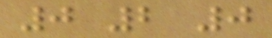0 2 0
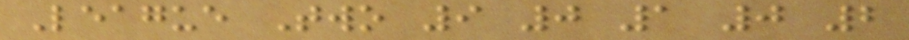League Two 9 0 1 0 2
